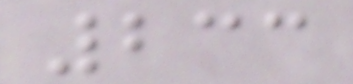233
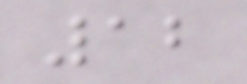12
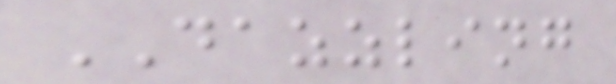DAZZLING
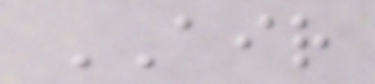AIR
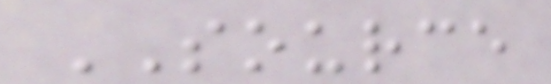SOURCE
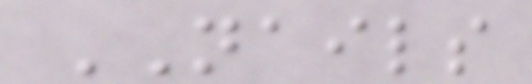NAILS
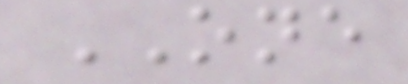ONE
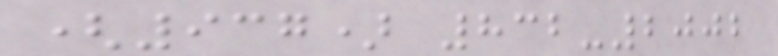(937) 832-2002
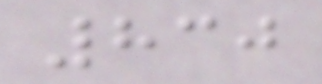830
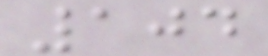104
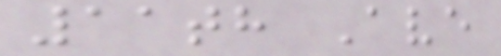11th Ave
